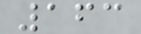163
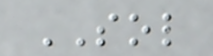SOL
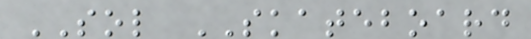SOL SKATEBOARD
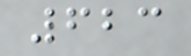623
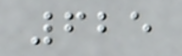625
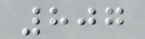807
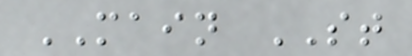MAIN ST
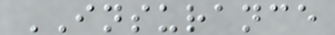INSURANCE
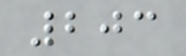203
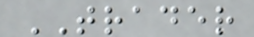TRADER
